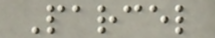Parcel
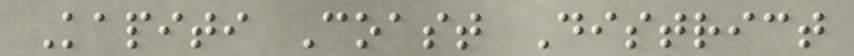Kapiti Coast District
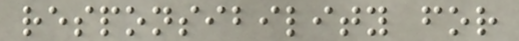responsibility for
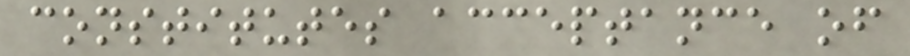constitutes acceptance of
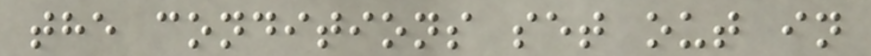the conditions set out in
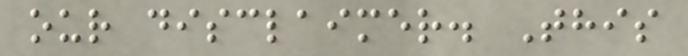our disclaimer. This
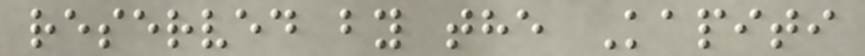reserved by the Kapiti
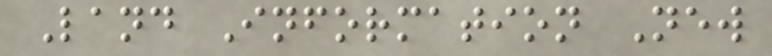Land Information New
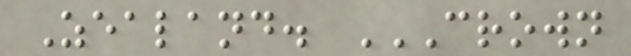Zealand. CROWN
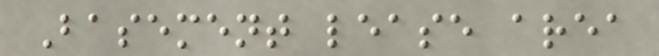Basement lease area
